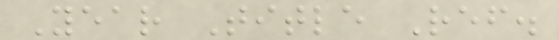Year Title Ref.
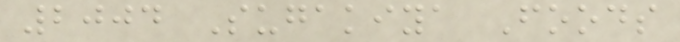2004 Sugakiya Foods
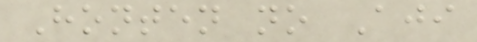Honten no Aji
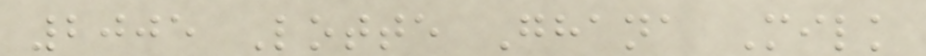2005 Lotte Ghana Milk
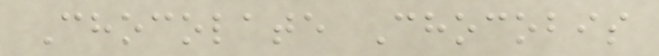Chocolate Chocobis
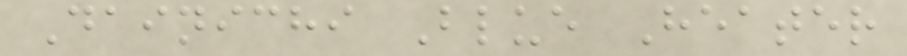Dainichi Blue Heater
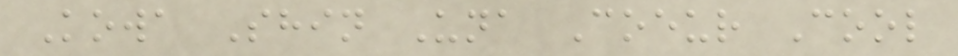Kowa Shin Una Coeur Cool
